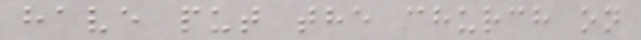have put the church on
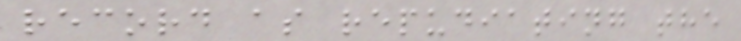record as repudiating the
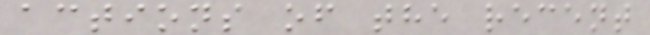actions of the recent
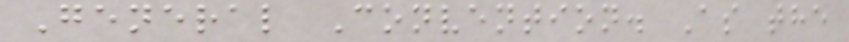General Convention. As the
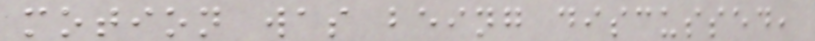motion was being discussed,
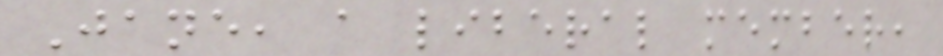Jane, a liberal member,
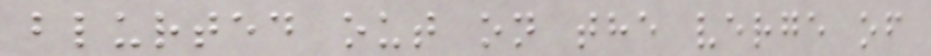blurted out on the verge of
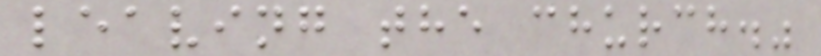leaving the church."
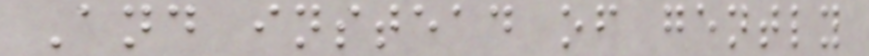And instead of gently
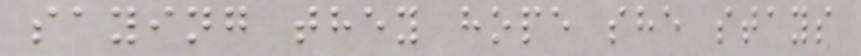saying they hope she stays
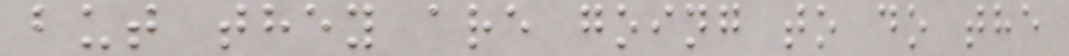but they are going to do the
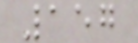157
